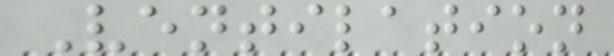Ventilation
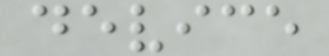device
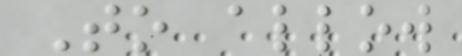To allow
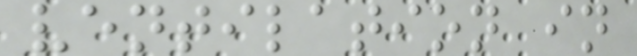ventilation in
